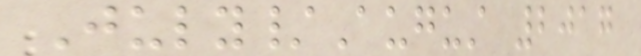July/August 2017
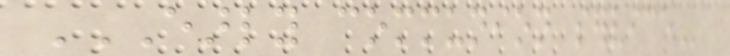EARLY COMMUNION SERVICE
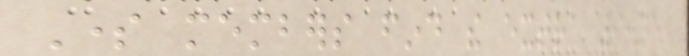Some members find the extra 9.45
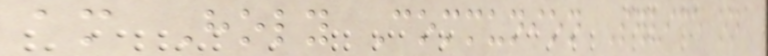am Holy Communion Service on
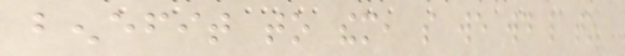benefit to them, so we would like to
